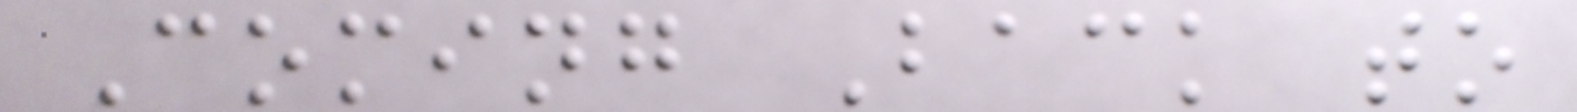Coming Back to
